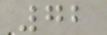72
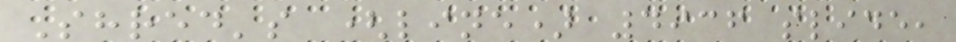Shred's (line) 4936 slide,
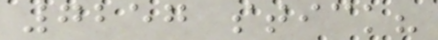7257 stick?
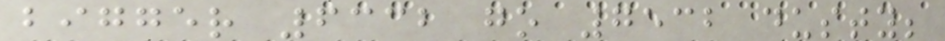bigger 6332 go 7532 dusty;
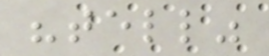"tell"
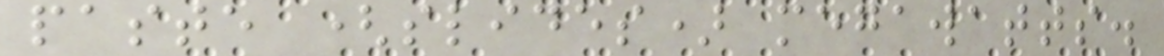paste (slides) megawatts.
